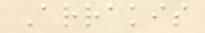Arrakis
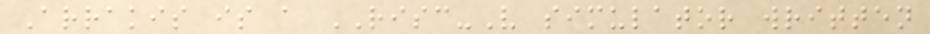Arrakis is a RISC-V simulator written
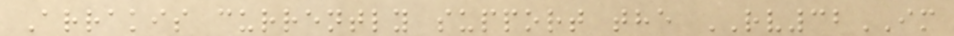Arrakis currently support the RV32IM
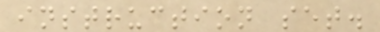instruction set.
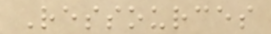Ressources
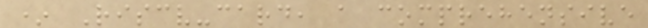* Riscv-card, a comprehensive
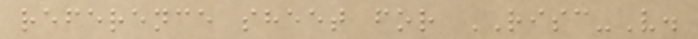reference sheet for RISC-V.
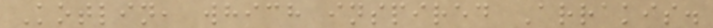Kotlin, which inspired Arrakis.
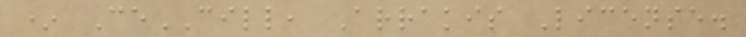* CeCILL, Arrakis License.
